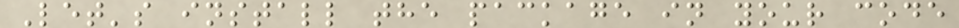Let's install the package in your code
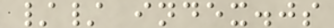// index.js
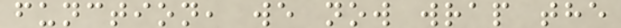function, we now wrap the
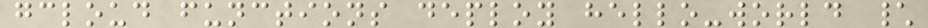gcloud functions deploy hello-world \
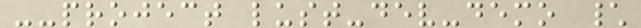--project lust-dev-demo \
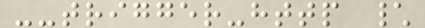--trigger-http \
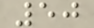50
